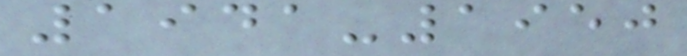1941-1950
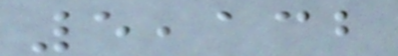5,132
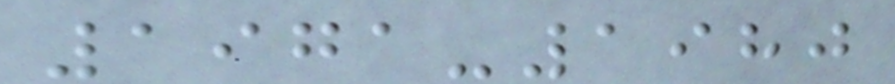1971-1980
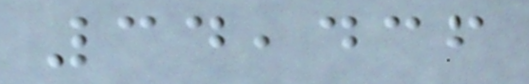34,436
